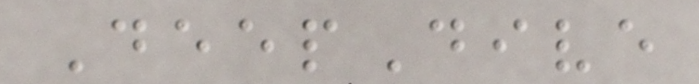DeepDive
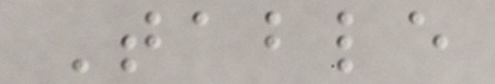Table
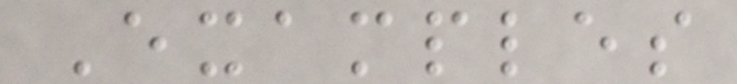Examples
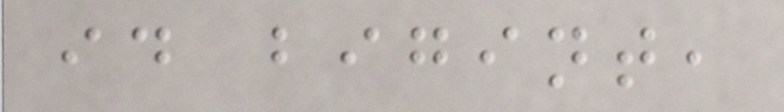id bigint,
